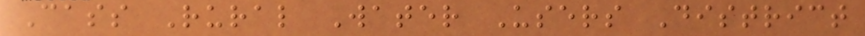Cass Rural Water Users District
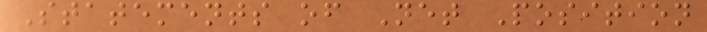Statements of Net Position
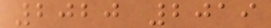2020 2019
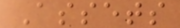Assets
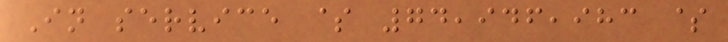In service $ 74,946,983 $
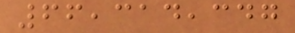66,314,347
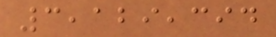3,129,394
